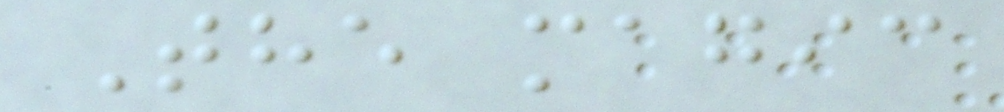The magic
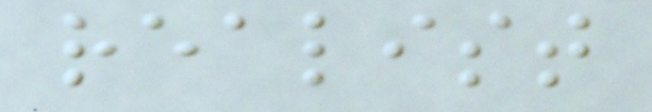realist
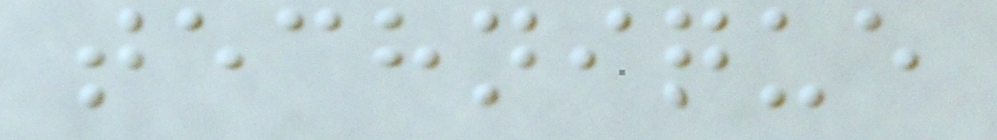technique
